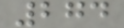274
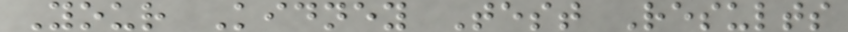Your Kidney Test Results
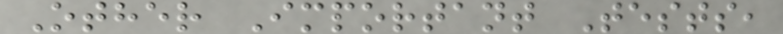Other Important Tests,
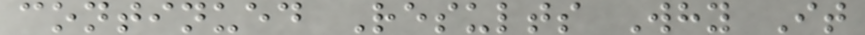continued Results Why It
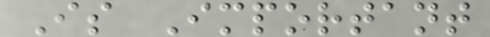Is Important
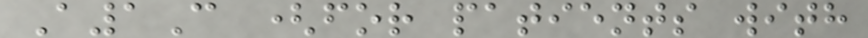A1C (for patients with
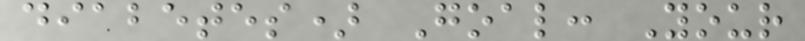diabetes) Goal: Your
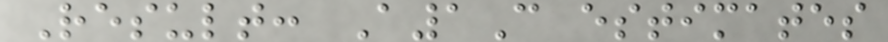Result: A1C estimates
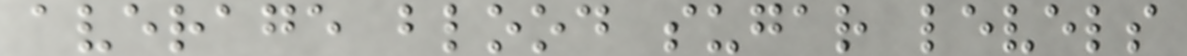average blood sugar levels
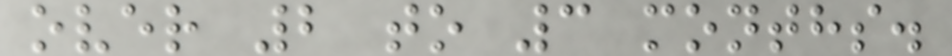over 2 to 3 months.
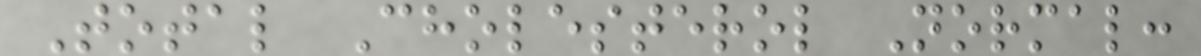Total Cholesterol Normal:
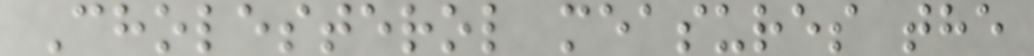Cholesterol measures the
